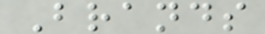Brands
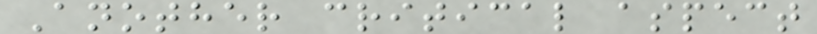Another critical aspect
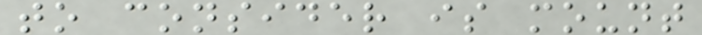to consider is mount
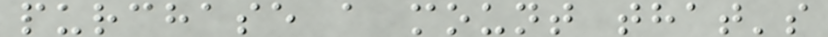purchase a mount that's
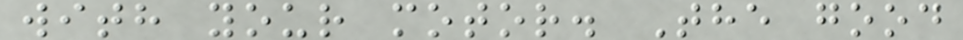with your motor. The good
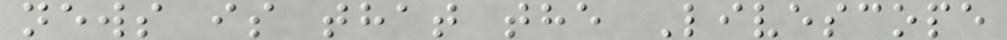news is that the Livescope
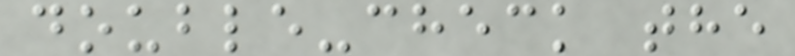double-check the
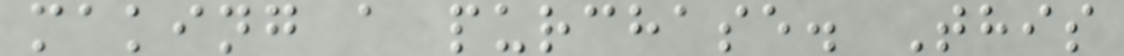making a purchase. This
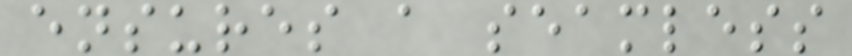ensures a seamless
